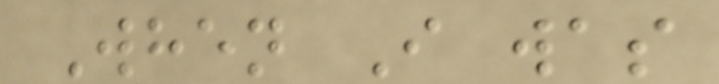When I was
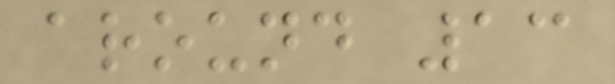around 13
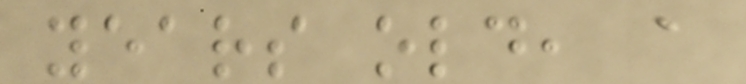years old, a
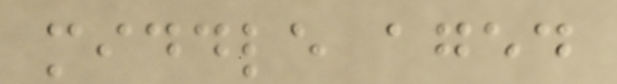middle aged
